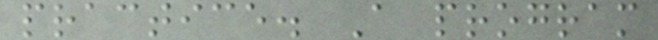practice. A program
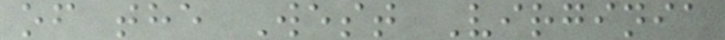of the West Virginia
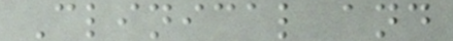Clinical and
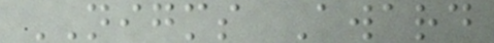NIGMS Award
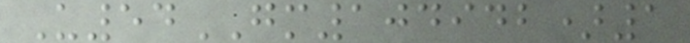U54GM104942)1
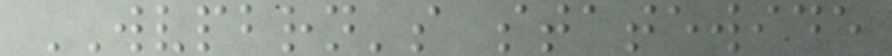WVPBRN's statewide
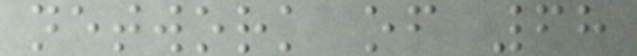network of 68
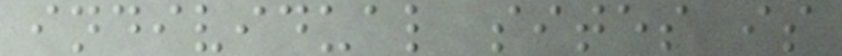individual sites is
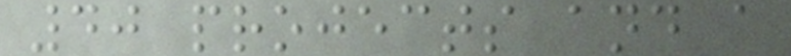40 projects and a
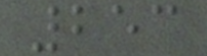253
